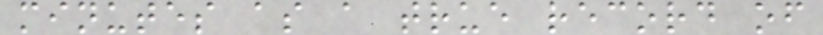minutes as a true record of
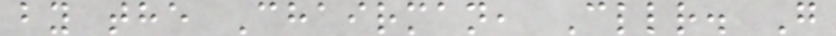by the Chairman, Cllr. G
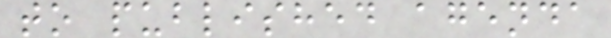to published agenda
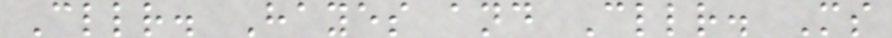Cllr. Hayes and Cllr. Ms
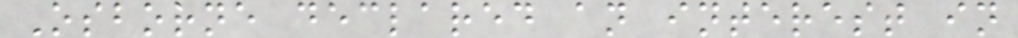Osborne declared an interest in
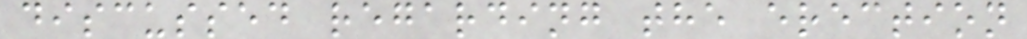discussed regarding the erection
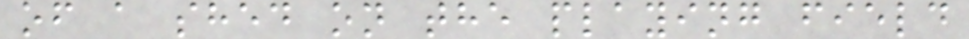of a shed on the playing field
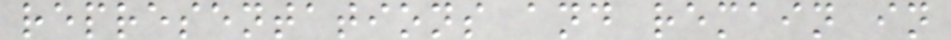representations and remain in
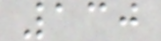130
